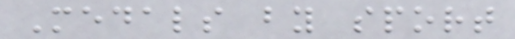Medals by sport
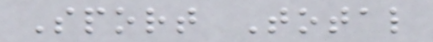Sport Total
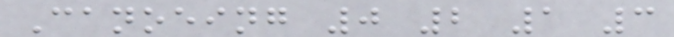Canoeing 0 2 1 3
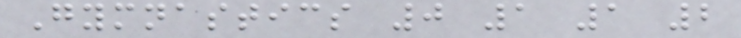Gymnastics 0 1 1 2
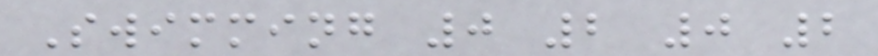Swimming 0 2 0 2
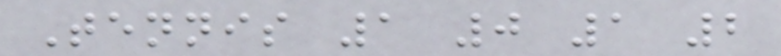Tennis 1 0 1 2
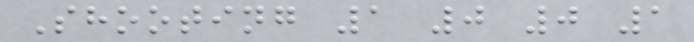Shooting 1 0 0 1
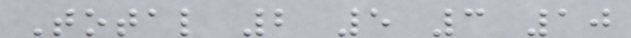Total 2 5 3 10
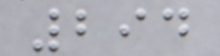294
